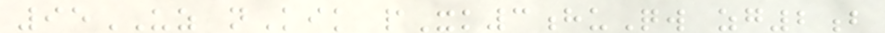95UZ nKik pXk3huQw zg2b
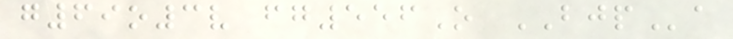g69o3v fg556O BJPa
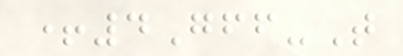+4Gff-T
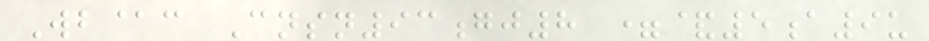Wb@c Cnsn93gj8 =&5a9u
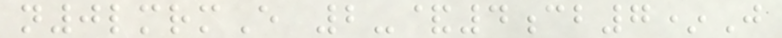n0lmrmE 2-&4cb7*J
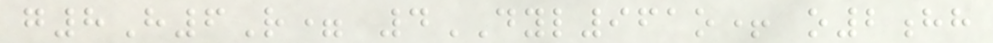g8H6R= 4DYL961o+ o2hh
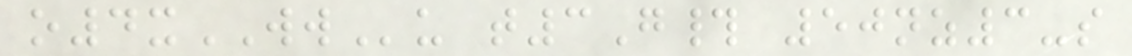o4xWWu t3G# 50nz3-s
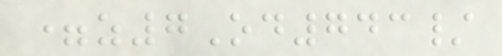=z7Od743/
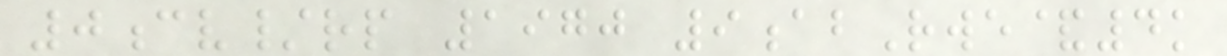0cv/rp 1970 9abRwe&4k
